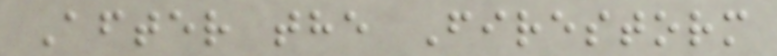After the Firestorm
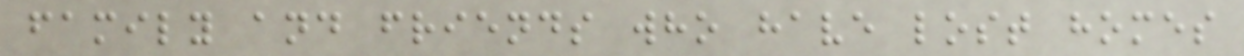family and friends who have lost homes
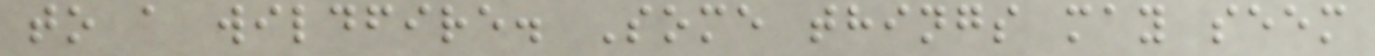to a wildfire. Some things may seem
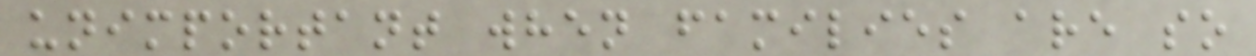unimportant when families are so
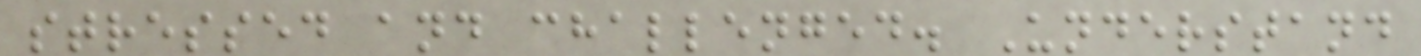stressed and challenged. Understand
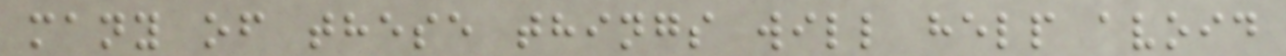many of these things will help avoid
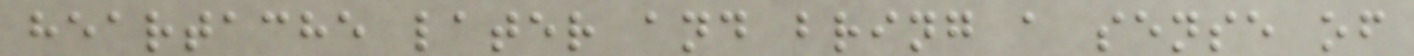heartache later and bring a sense of
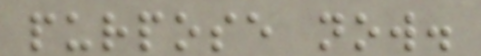purpose now.
